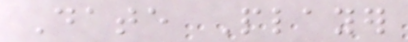Date Player
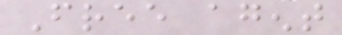Free agent
